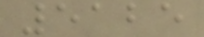5125
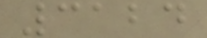3124
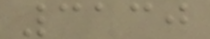3130
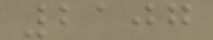2107
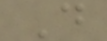D
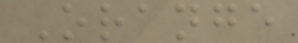Orange
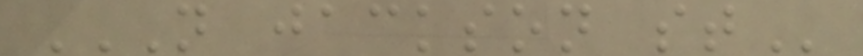N JACKSON ST
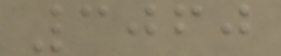3060
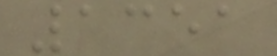1351
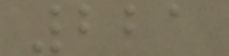221
